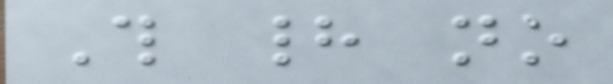This had no
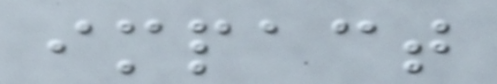impact
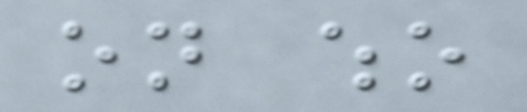on who
